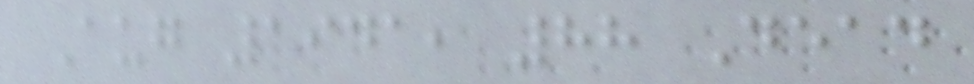Aug 1941, 88 Dead
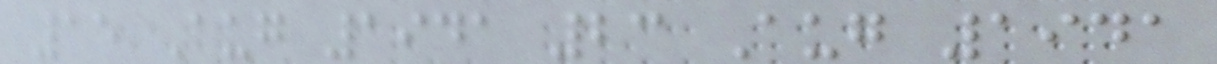15 Aug 1941 23 Aug 1941
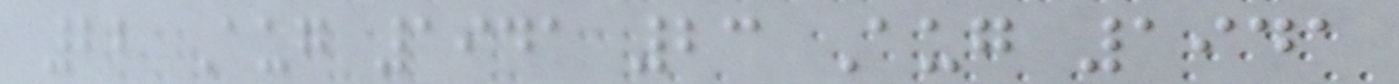22 Aug 1941 23 Aug 1941
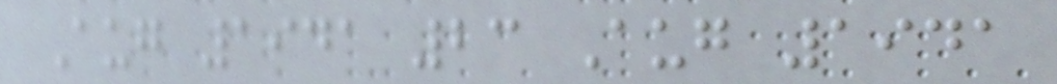Aug 1941 23 Aug 1941
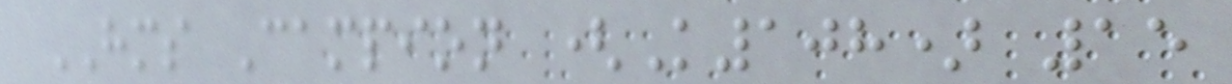HMS Campion (K108) 15
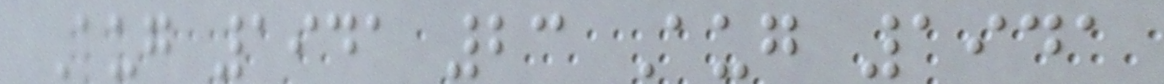Aug 1941 23 Aug 1941
